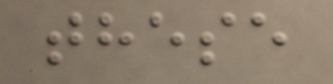these
